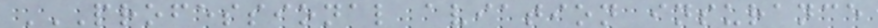PROFESSIONAL AVIATION INSURANCE
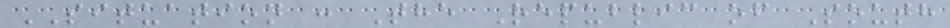SITUATION : The Republic of South
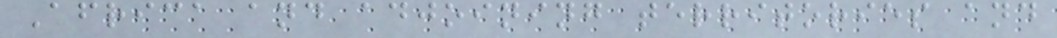Africa and adjoining territories and
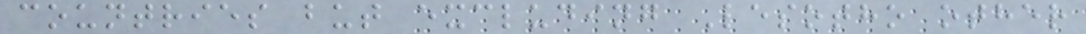countries but excluding Lesotho other
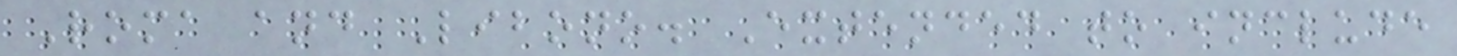Roma and Libono. Extended to include
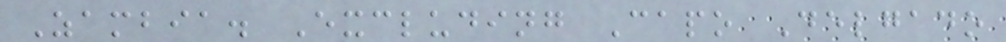Zambia. Excluding Capo Delgado
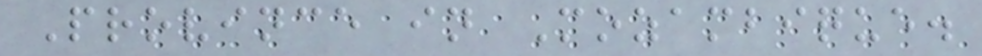Province in Mozambique.
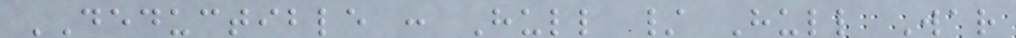DEDUCTIBLE : Hull / Hull War
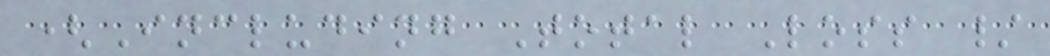(Including Total Loss /
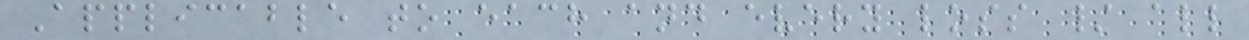Applicable to each and every loss / all
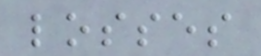losses
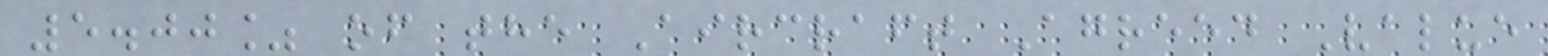5.00% of the Aircraft Agreed Value
